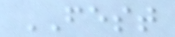FEST
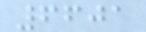6601
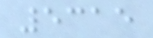5315
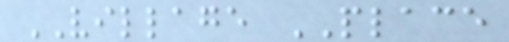VILLAGE PLACE
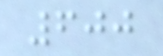600
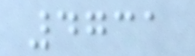4731
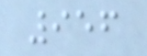956
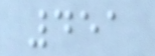451
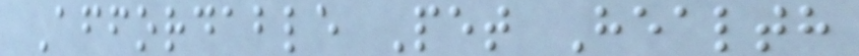Affordable Pet Health
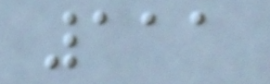111
